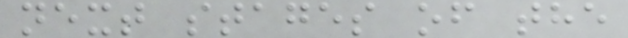next stages of the
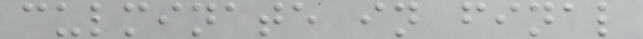culminate in final
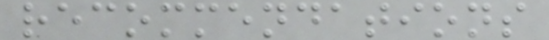recommendations
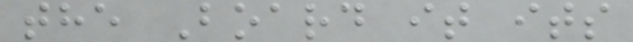the Board it its
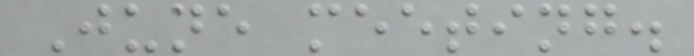June meeting.
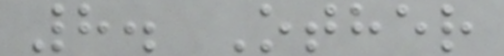8. Other
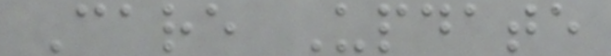Care Update
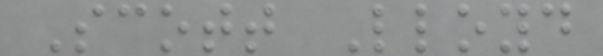Scott Lloyd
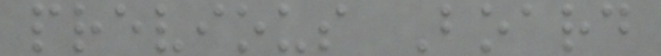previous Board
